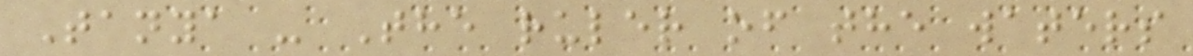Tanya - The ruler of the waters
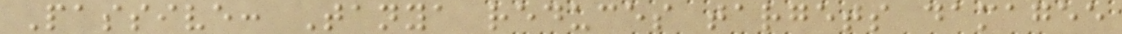Passive: Tanya reduces targets damagee
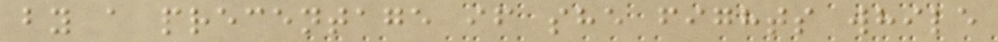by a precentage if she fights while
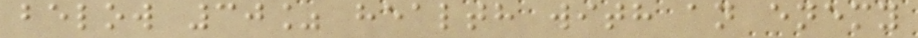below 30% health with an enemy
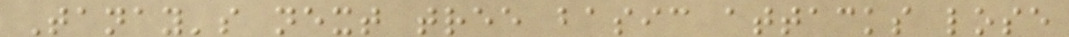Tanay's next tree basic attacks lose
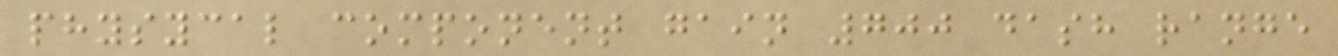physycal component gain 700 dash range
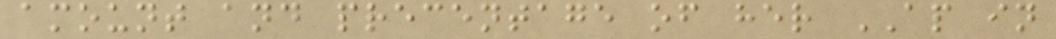amount and precentage of her AP in
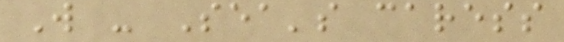W - Sea's caress
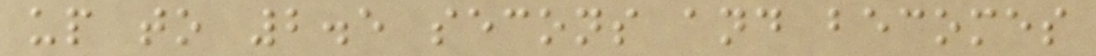up to 2.5 secons and becomes
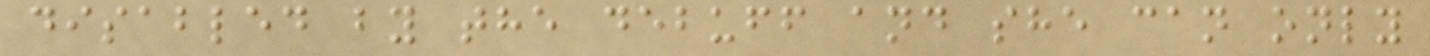disabled by the debuff and she can only
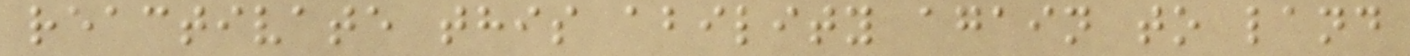reactivate this ability again to land
